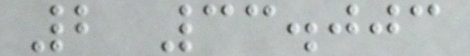2 33.003
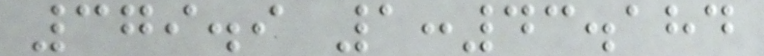379.9 1:43.184
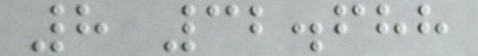8 32.688
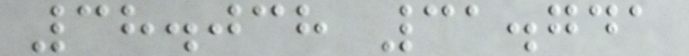38.038 31.741
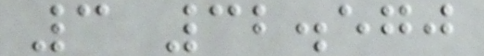3 32.570
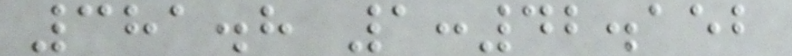381.8 1:42.152
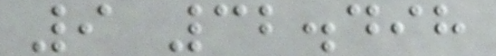9 32.498
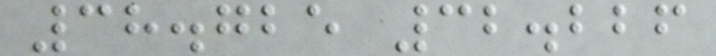38.725 32.226
